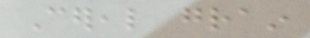Cereal grain
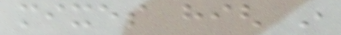mixes high in
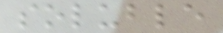soluble
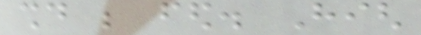should be fed. High
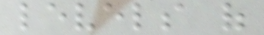levels of
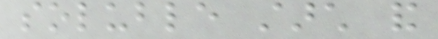soluble starch and
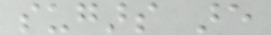sugars are
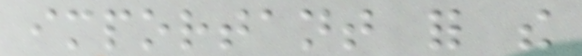important for the
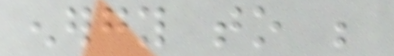energy to be
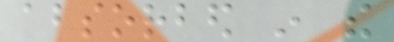absorbed in the
